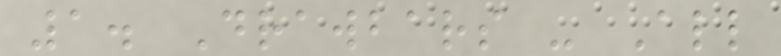1. Drawbars - All
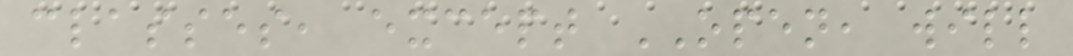classes, except OPEN, will
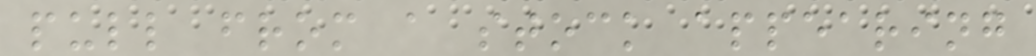pull from a stock appearing
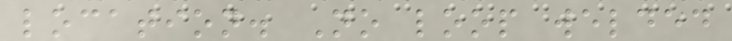location. No loop welded
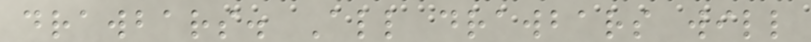drawbars. All drawbars will
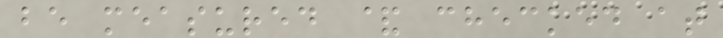be measured & checked at
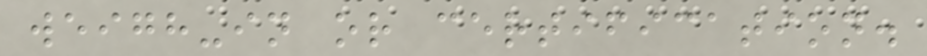weigh-in or certification.
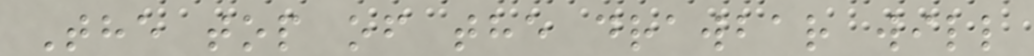The top of the drawbar will
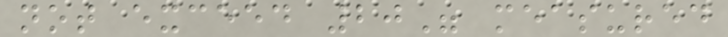not exceed 20" measured
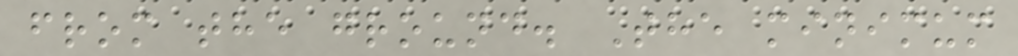from the ground. The minimum
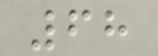68
